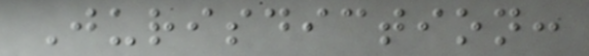Jurisdiction:
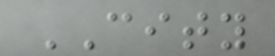CITY
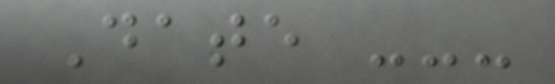Date ---
